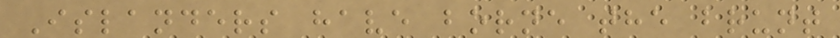Islanders have borne the brunt
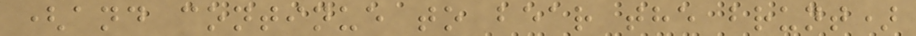(and continue to bear the brunt)
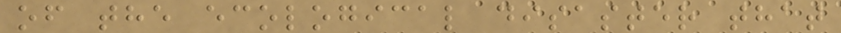of the ecological disaster that
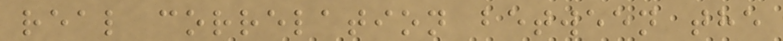real correlation between the
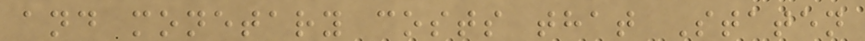and monetary costs that Staten
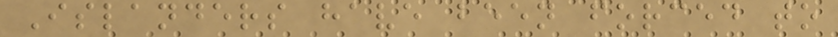Islanders have been forced to
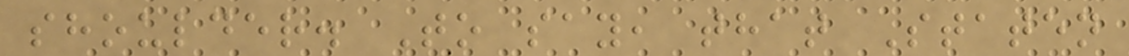shoulder. To say, that Staten
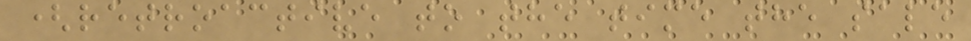(retroactive to the time the sale
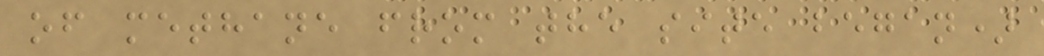of methane from the site began)
